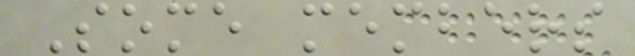Some members
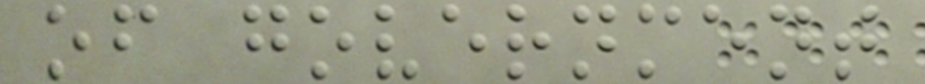of government
